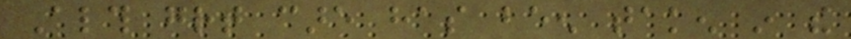Although great care has been taken in the
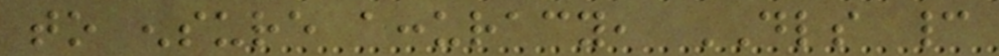to ensure accuracy, DLS cannot
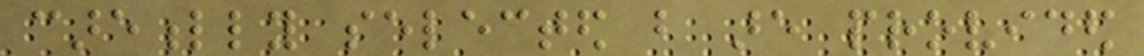carefully selected but are provided
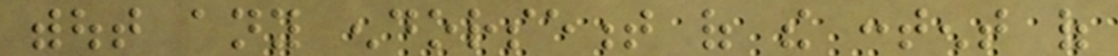without any endorsement of the content of
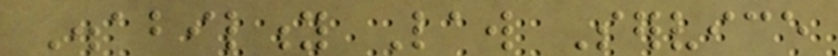Disability Law Service
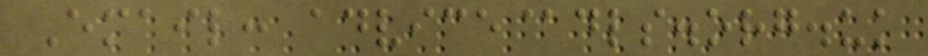Email: advice@dls.org.uk
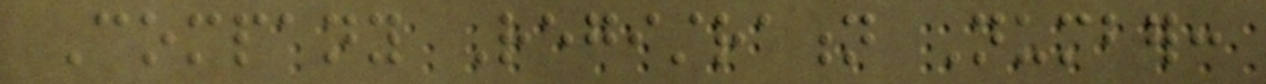Company Registration Number:
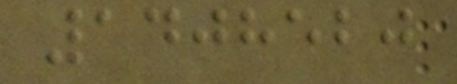1408520
